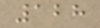128
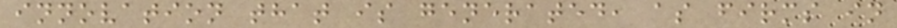innovation that is generated, as firms in
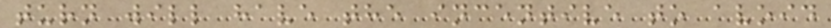turn will have the incentive to avoid
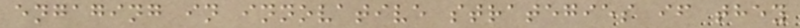engaging in innovative strategies if they
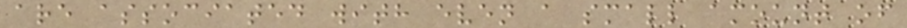are associated with even a small amount of
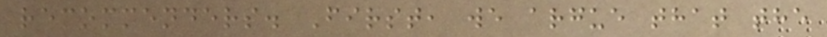recommenders. First, we argue that the
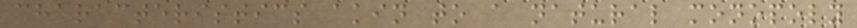characteristics akin to a natural monopoly
